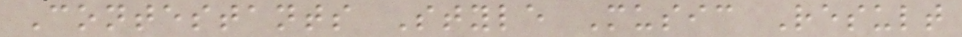Contestants Style Music Result
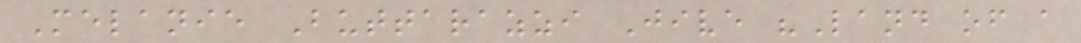Melanie Buttarazzi Jive "Land of a
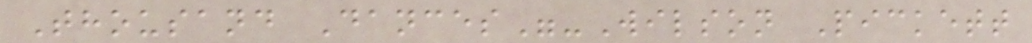Thousand Dances"-Wilson Pickett
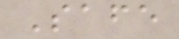Safe
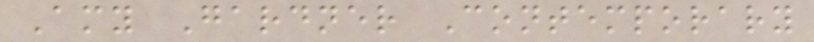Amy Gardner Contemporary
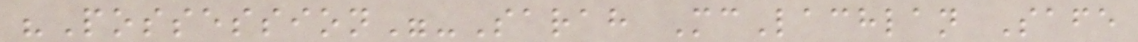"Possession"-Sarah McLachlan Safe
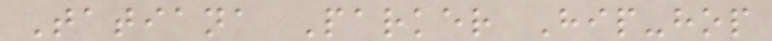Tatiana Parker Hip-hop
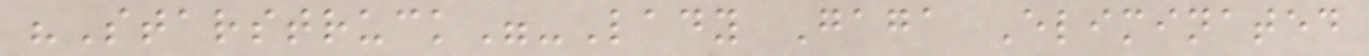"Starstruck"-Lady Gaga Eliminated
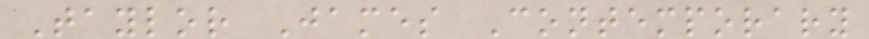Taylor James Contemporary
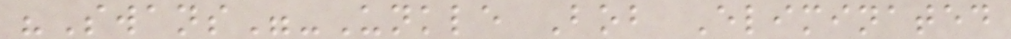"Swans"-Unkle Bob Eliminated
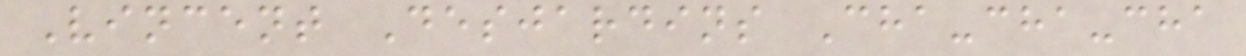Vincent Desjardins Cha-cha-cha
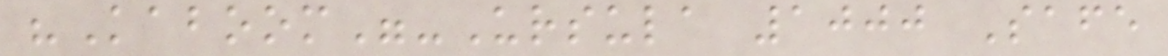"Kaboom"-Ursula 1000 Safe
